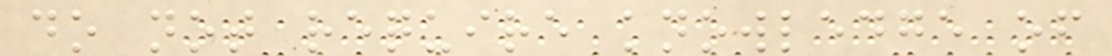do not require knowledge of
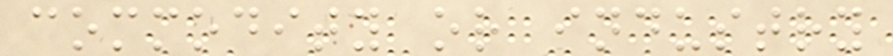commodity or industry
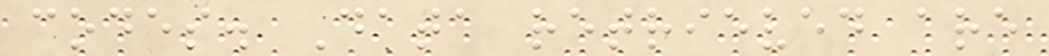codes. Data retrieved are
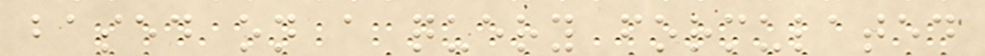based on a query formulated
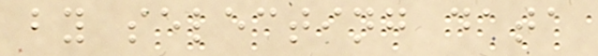by selecting data
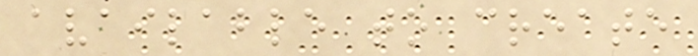available to create
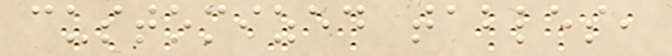customized tables,
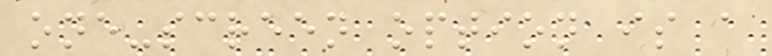one-screen option is a
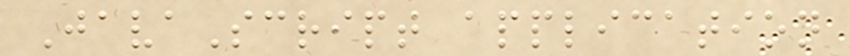JavaScript application
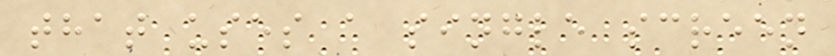that uses a single screen
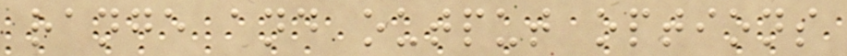range and output options
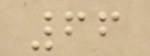66
